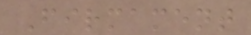Firmament
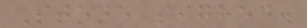Stone sighed.
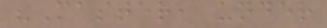"Master, under
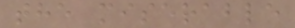the miserable
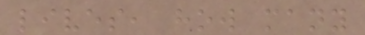lives, how many
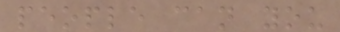people can you
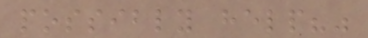possibly help?"
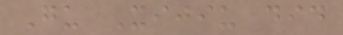Gu Xijiu did
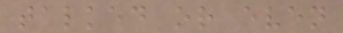talked or even
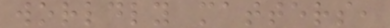worldly matters,
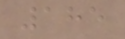185
